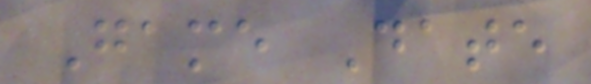Game Date
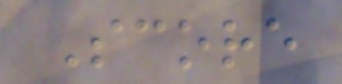Score
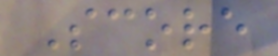Score
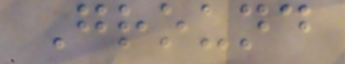Ground
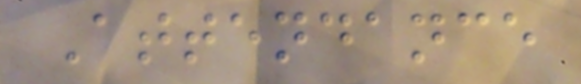Attendance
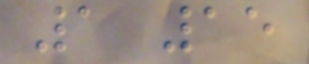1 15
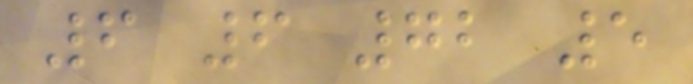6 6 72 5
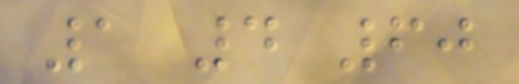1 4 60
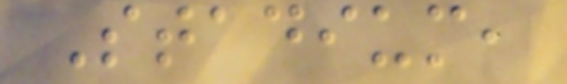Stadium,
